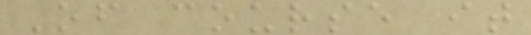Of course it
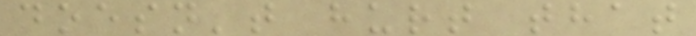doesn't hurt that
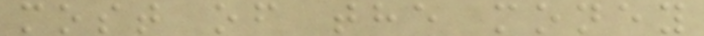most of the money
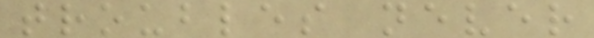troubles never
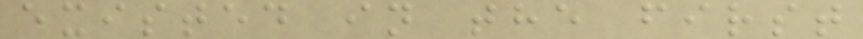existed in the first
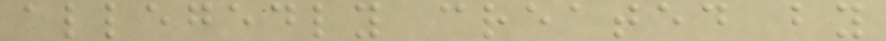allegedly created by
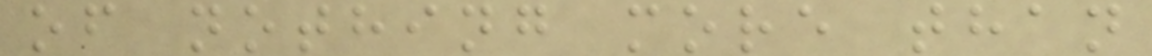of nothing more than
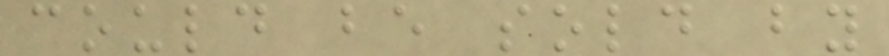could be sold by
